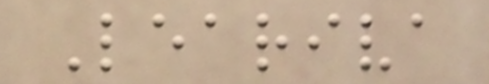Leariva
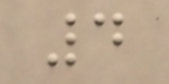4
